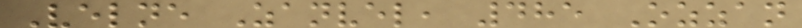Velne Zanvel, 485 Ozzan
